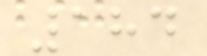184
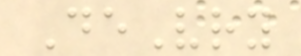DeVry
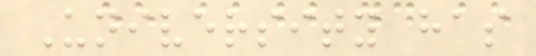University has
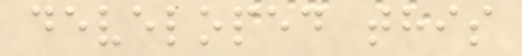developed this
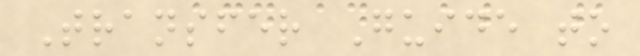Transfer Guide to
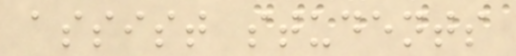assist students
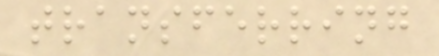transferring
